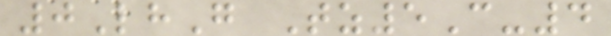0LhG Tz5C-4
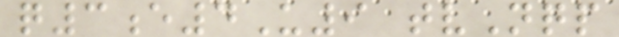q3e4U9 tvNqp
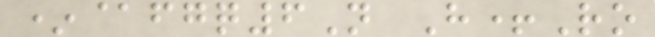*@fgq6N H+Ro
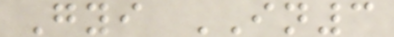Gyi IN3
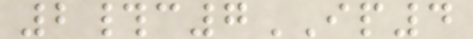2#c7IP4
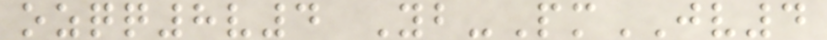ozqq8v4 Yb-PmJV4
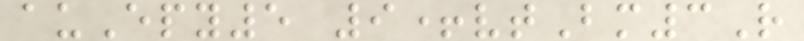auEpy5 9+vtBm3R
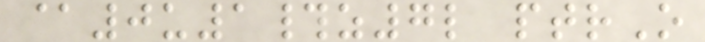@0u1#z7l ptrO
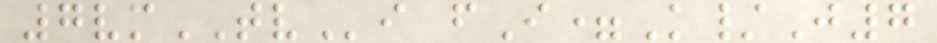7vmTVi fI=K/J7
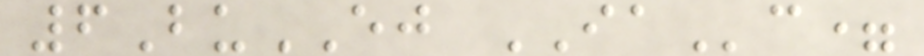6BuEJ IAc=
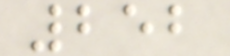252
